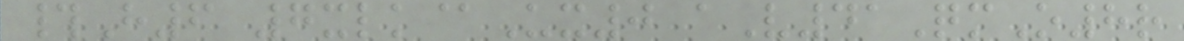#H6 7xlk@Ux0 aV41QmO8r
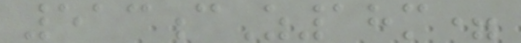513cZ18m=
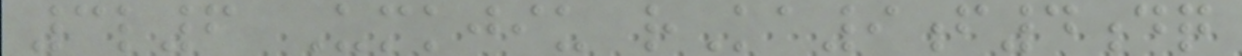3l6 Umkjiu rKa9f4dq
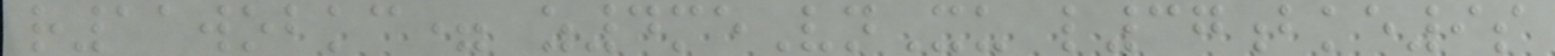r11wobkc= z4meVnXu l37bke9s
